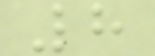8
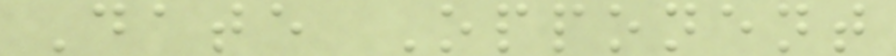Date Opponent
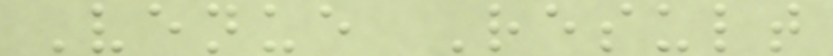Venue Result
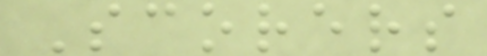Scorers
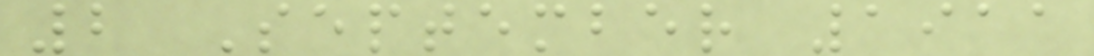2 September 1911
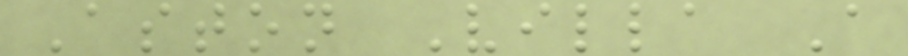Aston Villa A
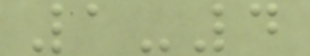1-4
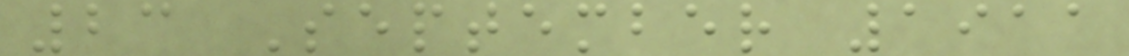23 September 1911
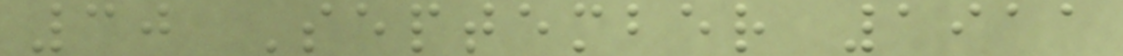30 September 1911
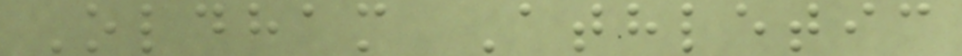Oldham Athletic
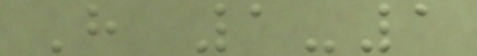H 1-1
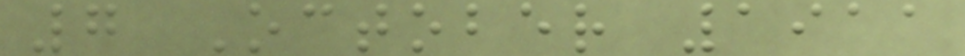7 October 1911
